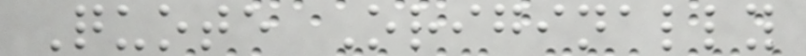Quote Originally
